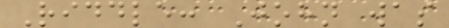Riddle: John was
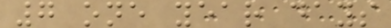7 one year days
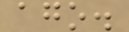ago.
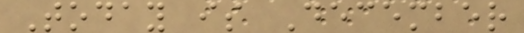Today is December
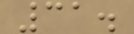31.
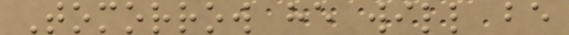Tomorrow he will be
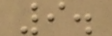9.
